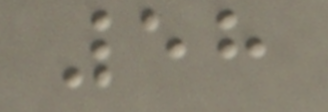58
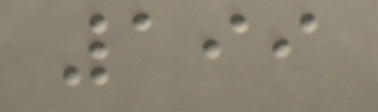199
